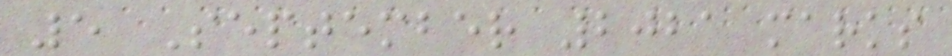5 September 2021 marks
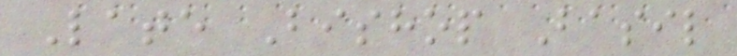Late Bishop Basil
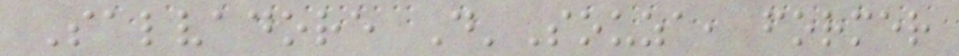Salvadore D'Souza, former
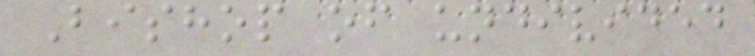Bishop of undivided
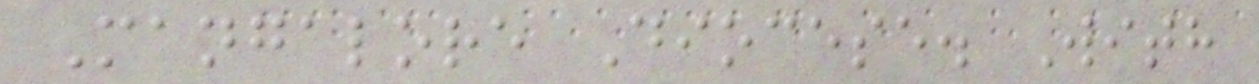Mangalore Diocese. With
